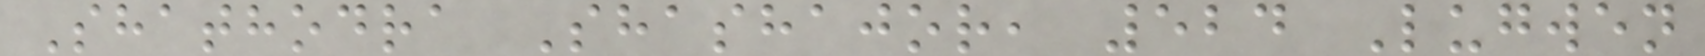Shathodra Shashajor, 524 Lugwen
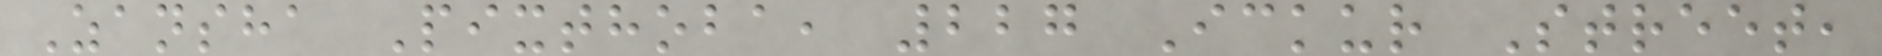Zansha Pixthoba, 227 Ickur Street,
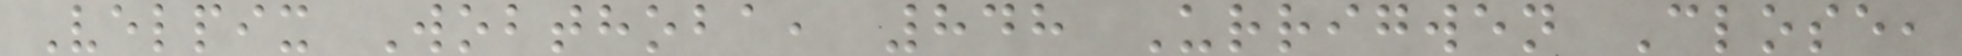Velpix Wobthoba, 848 Urrigwen Close,
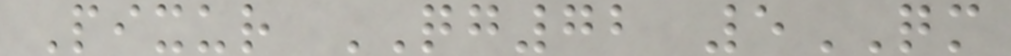Pixur QG72 5QM
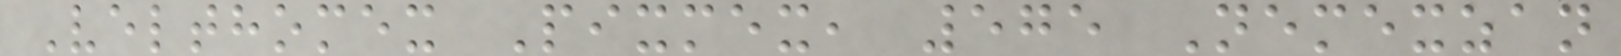Velthomex Pixmex, 575 Nemexzan
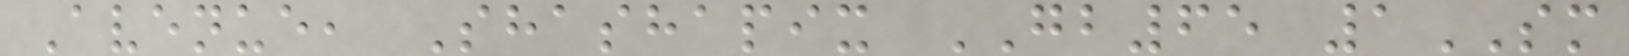Avenue, Shashapix GB65 1SM
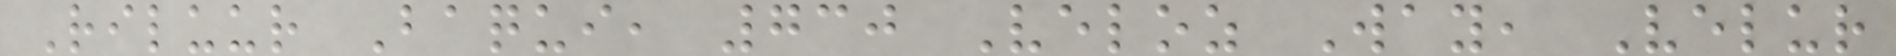Riluur Baqui, 730 Veloz Way, Velur
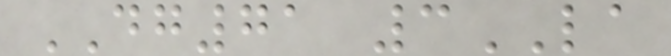DG71 3LA
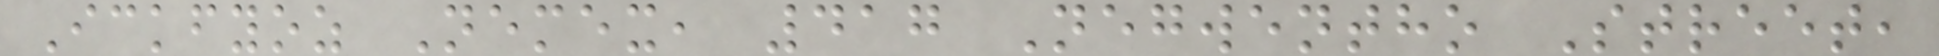Ickfyoz Nemex, 417 Negwentho Street,
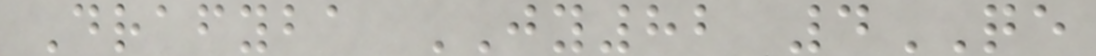Drafyba JY82 4QE
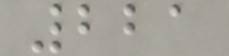221
